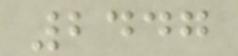2447
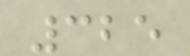325
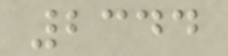2344
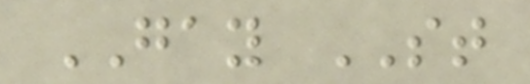GAY ST
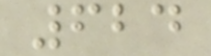624
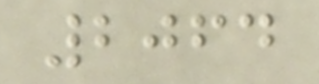2064
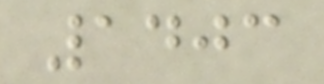1403
